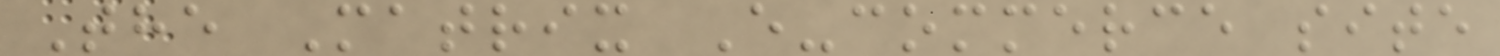The Matrix E-commerce site
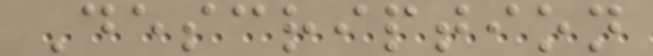Description
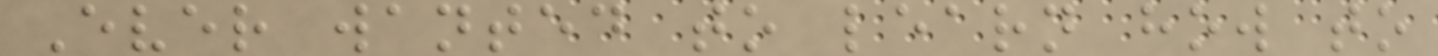Ever wanted to learn how to
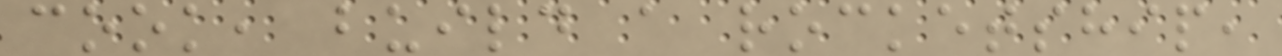cook, build a rocketship,
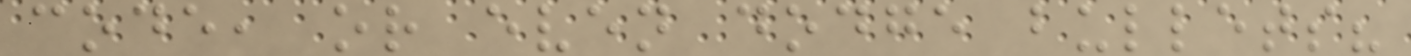code, or even dodge bullets?
